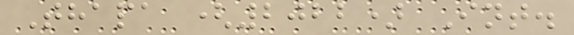Thapa (2022) Int.
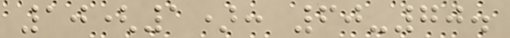10(1): 60-70.
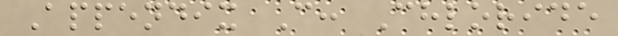Appendix C: Chloride
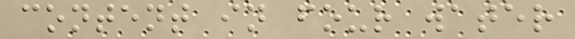content in four water
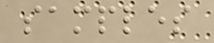samples
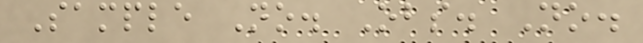Sample No. Obs. No.
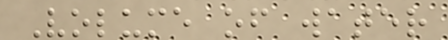Volume of water
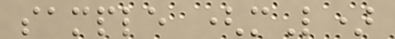sample (mL)
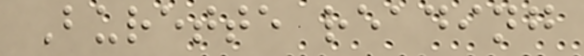Burette reading
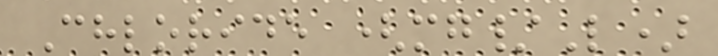Chloride (mg/L)
